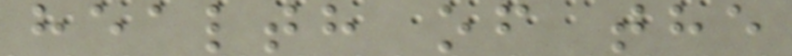health of the
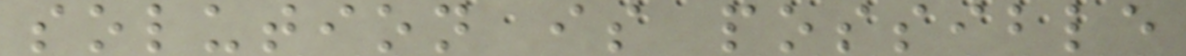solution is possible
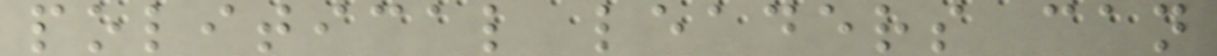political leaders can
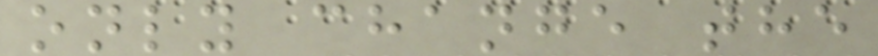only change the
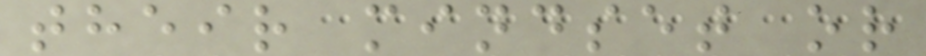their mindset or
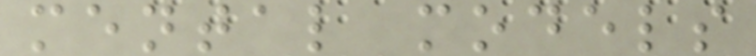mental models
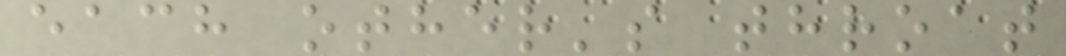each other's throat
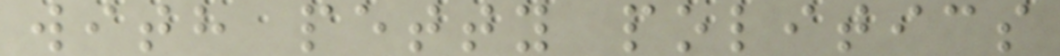with petty politics
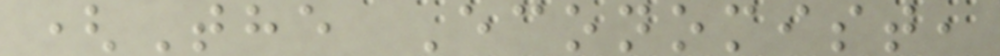(The Economist,
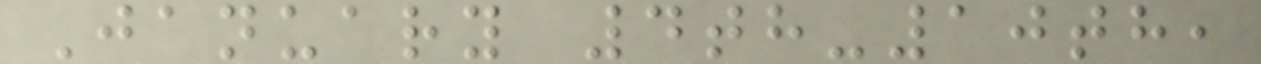January 4th-10th,
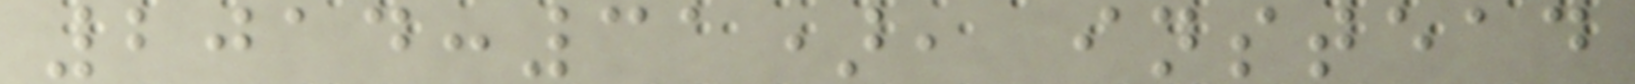2014:31), instead
